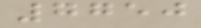7750
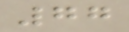77
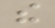the
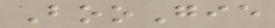BooGie
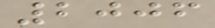2006
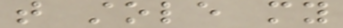that stole my
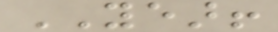YEAR!
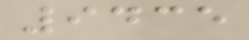9435
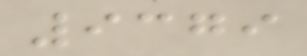9379
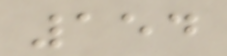154
